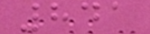841
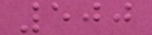500
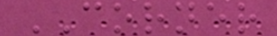CORNER
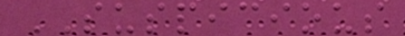SUSPICIOUS
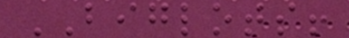BIGLOTS!
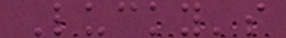Lucky's
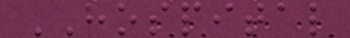HOSPITAL
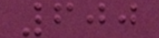600
